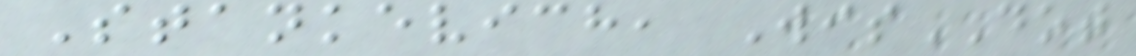Stankevich, WisDOT
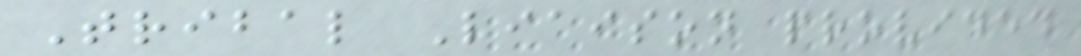Tribal Liaison provided
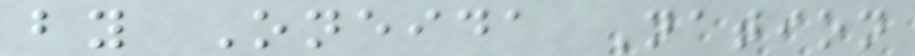by Oneida Nation
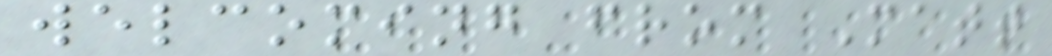welcoming from Matt
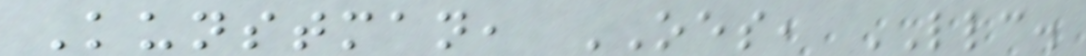Kunstman, OES, LLC.
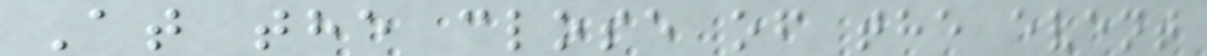At the close of the event
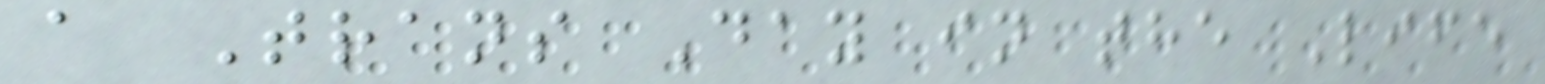a Trans Day in the Life
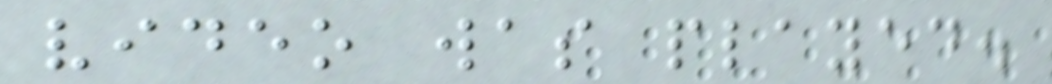video was played.
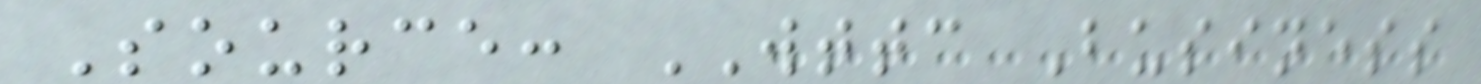Source: WTTC Business
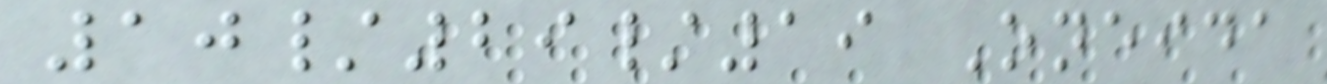10/29/19 Oneida
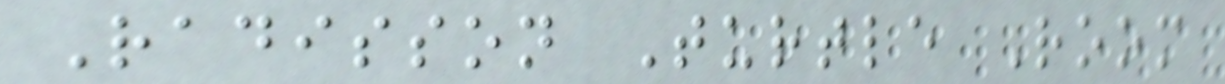Radisson Turtle Room
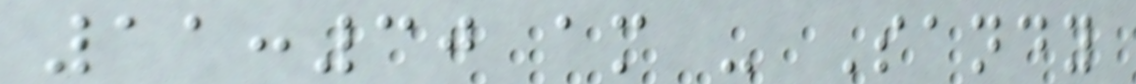11:30 am - Sandy
